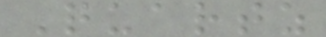Quartz
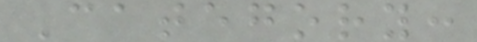Category:
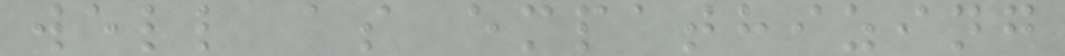well as empathizing
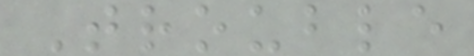Trouble
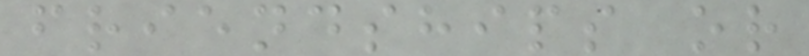friendships or
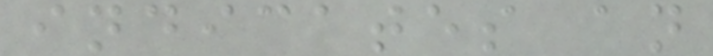indicates an
